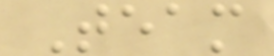Team
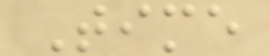Time
